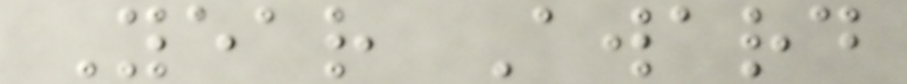Year Award
